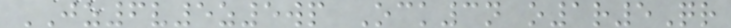JZ6v5z5wp Ock3n o1r5Qr
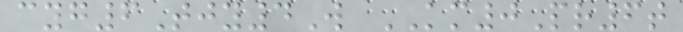cyg6Tjy4W KM0Pr6t
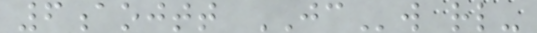6aojtt JCw rl-
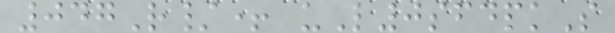047R/+ uL0sfdpkS
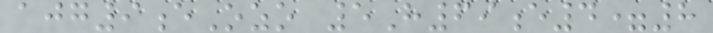ajg9eOzo 5H69e4=8
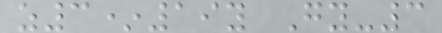z3*19y Gy-3
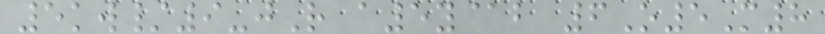5kw/9-jR a5y@b 6O5M8
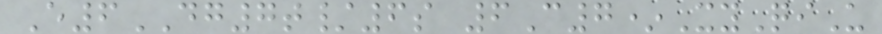E6DG7t/6s 6C7*XyQiU
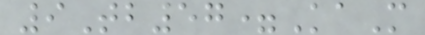9Tb57=KaM
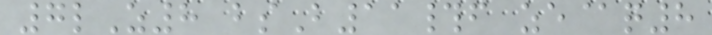7lZ8 bsB11#f ze@q8
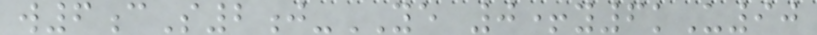w6cS2j-YE 0+y6kU90
